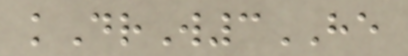kDrW3HE
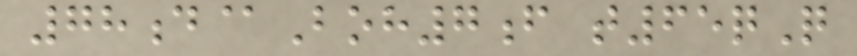78d@Boh7f t65qQ
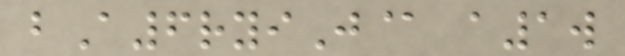bA6ryiJ@ a1w
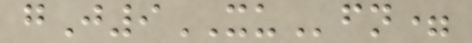gJ9XUfn=
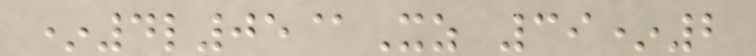*4l05@Xz 39*2
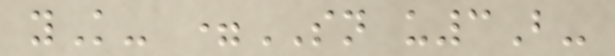yK- =SN u3B-
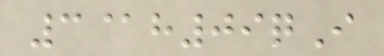3@h09qI
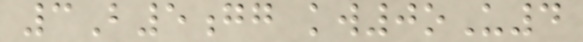3B5gg kw0oU4
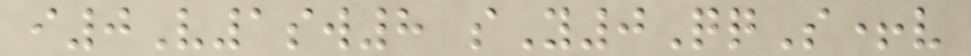i0V1sw8 sY0QqS+v
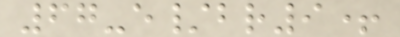67-e/br9+
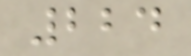224
